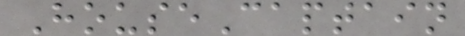HouseCaptain
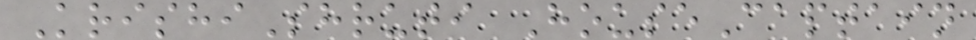KrishiShruti HouseCaptain
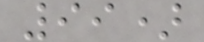99)
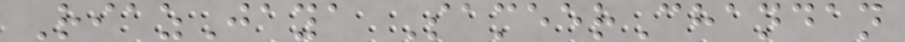RiazJaya SameerChandan
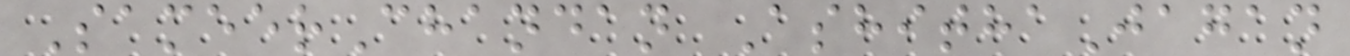SameerChandan AshithaJagan
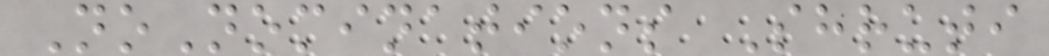NoNominations Shruti
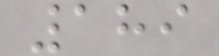189
